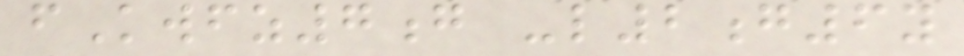fKwfz7g -l2g6y
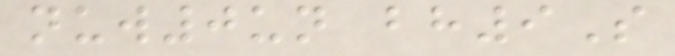nuw0un bh9S
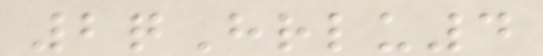2qHrlu4
